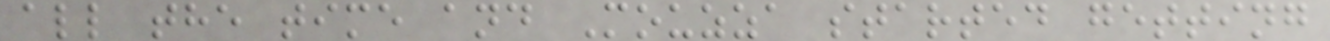all the time and Mouzza started getting
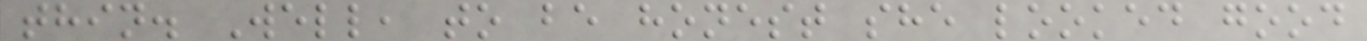thin. Well, to be honest she looked good
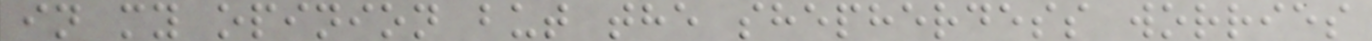in my opinion but the shepherdess worries
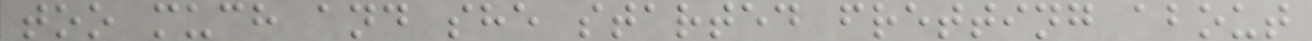too much and she started fretting about
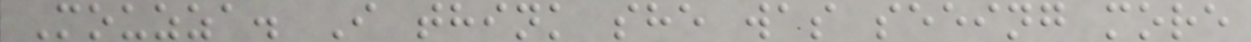Mouzza. I think she was seeing more
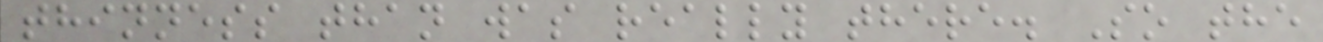thinness than was really there. So the
